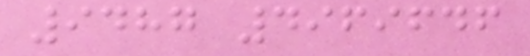9487 4969646
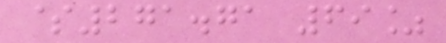$271.71 69%
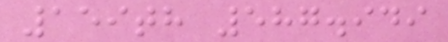159th 587.949
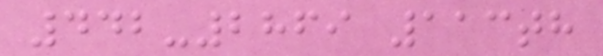442-2869 113th
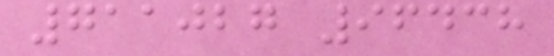711027 96438
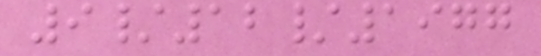9/12/1977
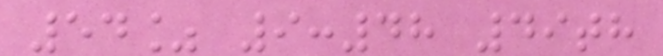54% 9:48 49th
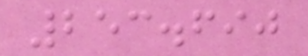253.690
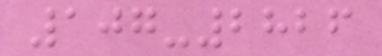107-2826
